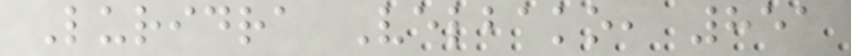Luridra Velbako, 851
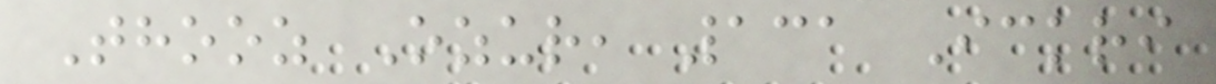Thooz Ozur, 131 Ickri
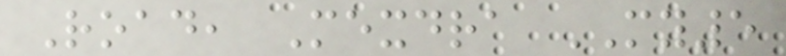Road, Mexdra MY5
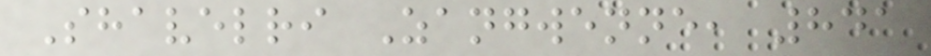Shavelri Zangwenne, 841
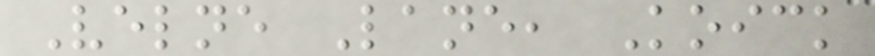Velne Lane, Koick
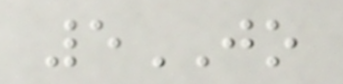5JO
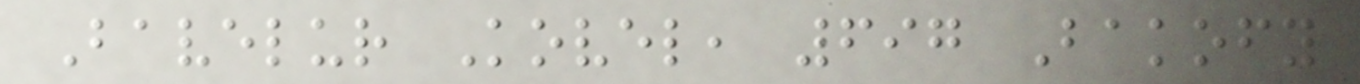Bavelur Kovel, 697 Bakofy
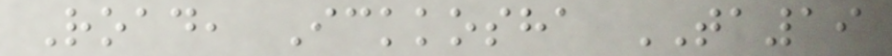Road, Ickkosha TA19
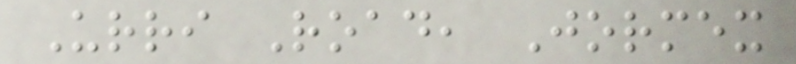Urri Road, Jormex
